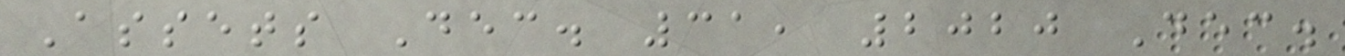Assets Dec. 31, 2020 Dec.
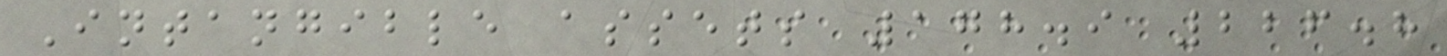Intangible assets 178.9 226.8
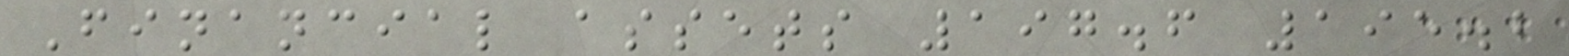Financial assets 197.6 195.2
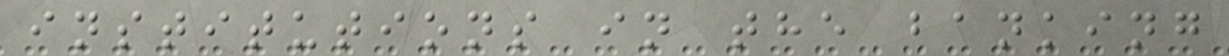institutions in the banking
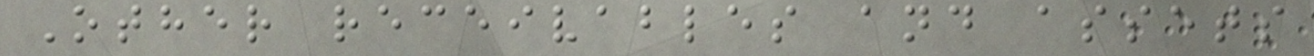Other receivables and assets
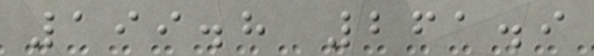199.8 261.9
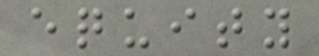equity
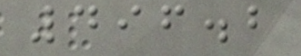496.2
